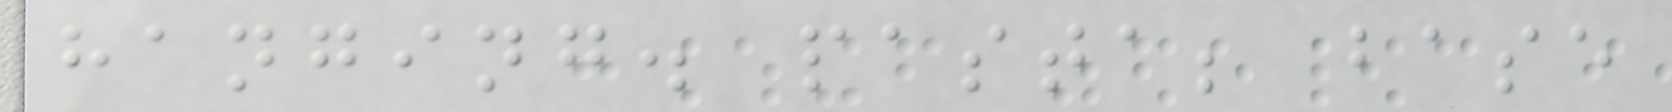hanging. pasta; base
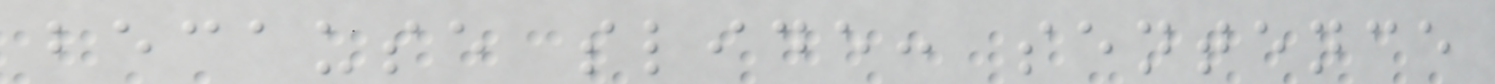because slide: sentence
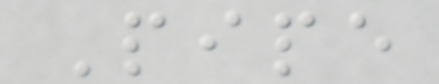Pipe
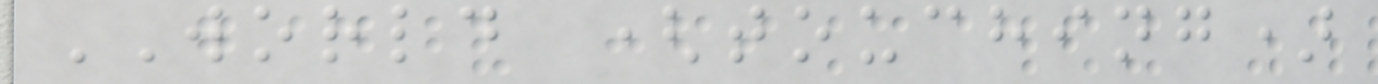WORLD (touching)
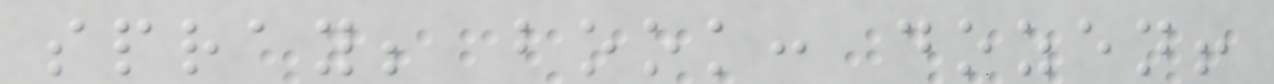spray; book: dozen!
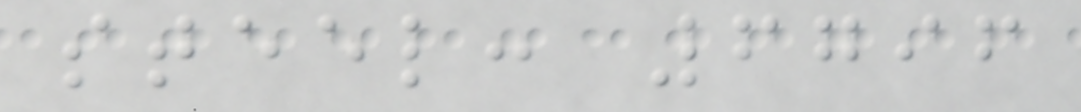steel: 6796
